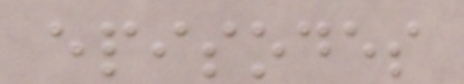episodes
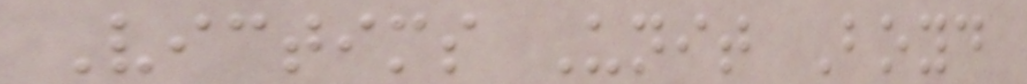Victims Unit Boyd
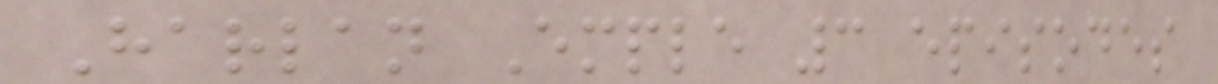Harlan Emple 3 episodes
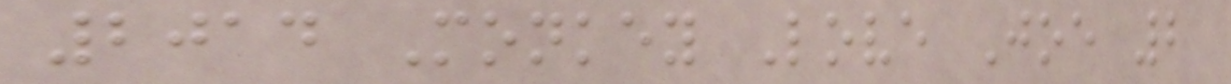2014 Monkey Love Joe 2
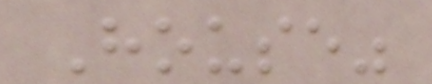House"
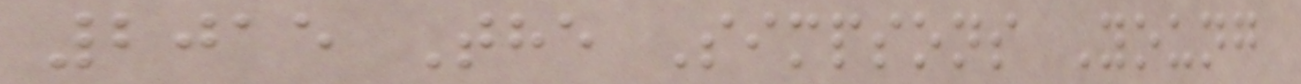2015 The Simpsons Young
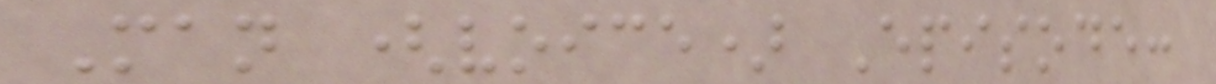Man (voice) Episode:
